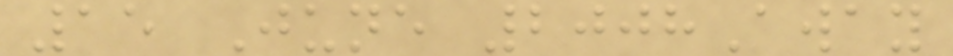15 June 2008Away
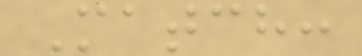Match:
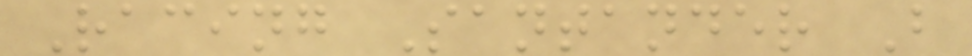Racing Santander B
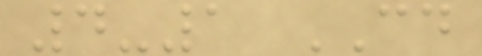4-1 CD
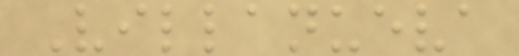Villanueva
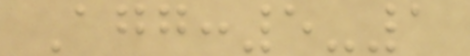Agg:5-1
